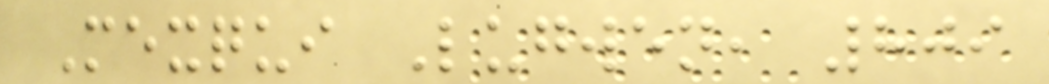Mexqui Lugwen, 809
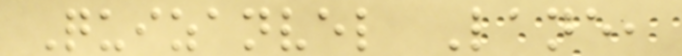Quizanvel Lane,
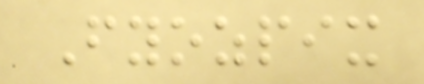Fyozpix
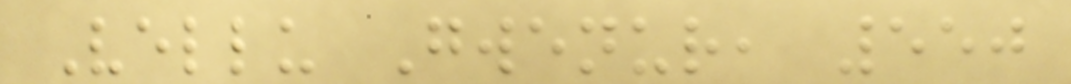Vellu Gwenur, 550
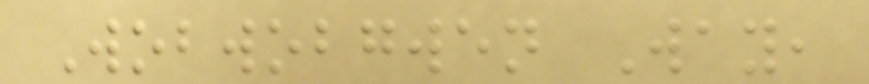Wobwobgwen Way,
